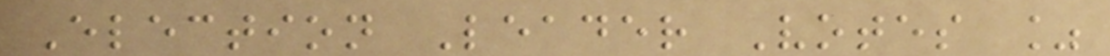Election Leader Votes %
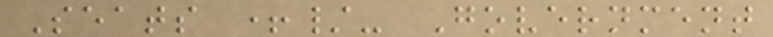Seats +/- Government
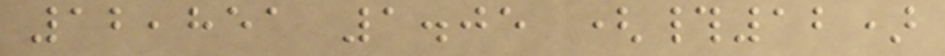12,851 1.05 (#12)
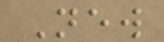New
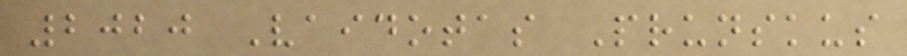2020 Vaidotas Prunskus
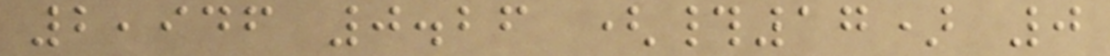2,946 0.26 (#17) 0
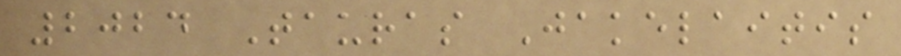2024 Tauras Jakelaitis
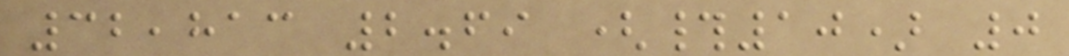32,813 2.69 (#10) 0
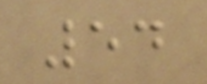54
